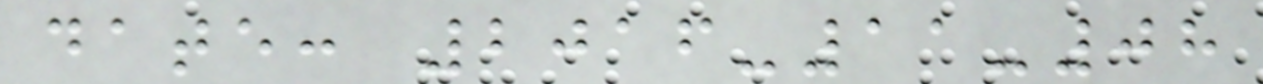date: 2016-11-08
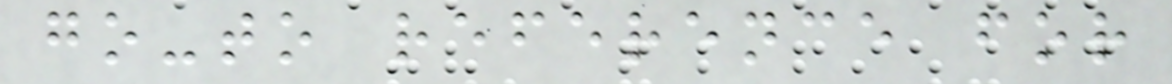go-to reference for
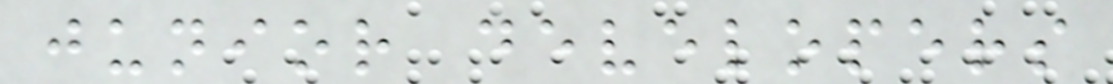junior developers
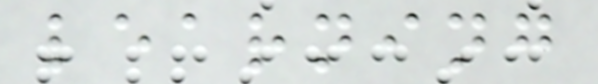learning
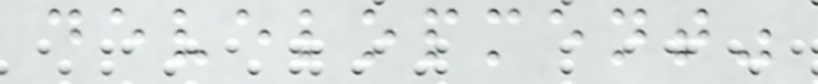development"
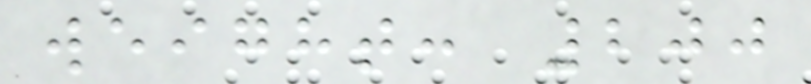weight: 200
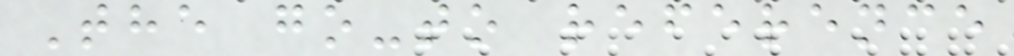The go-to reference
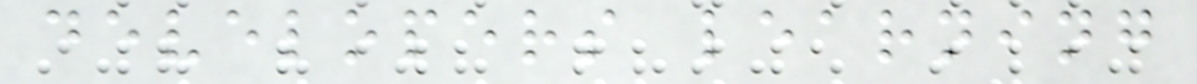developers learning
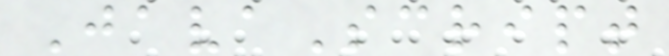JavaScript
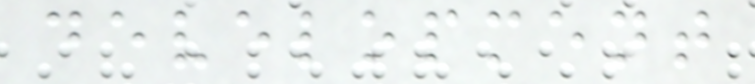development
